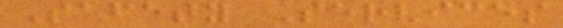Safety Services
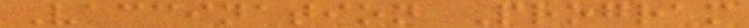Vaccination Program
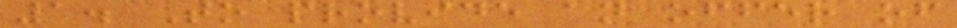1. To provide an offer of
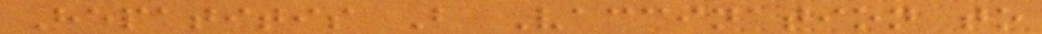Hepatitis B Vaccination to
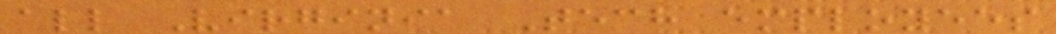all Virginia Tech employees
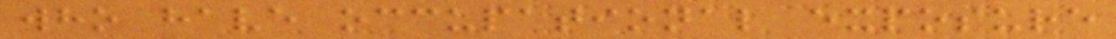who have occupational exposure
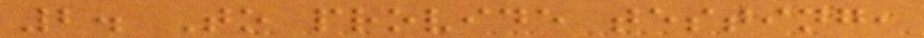2. To provide testing,
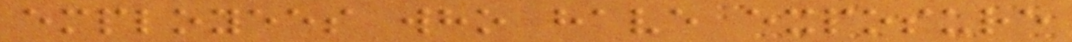employees who have exposure
